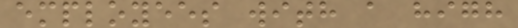employees with a high
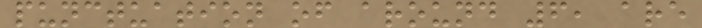punctuation of around 6, are
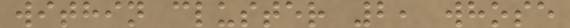within cluster 2, whose
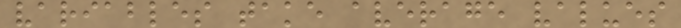variables take average values
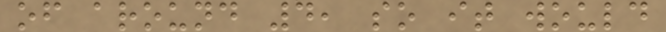of around 4, so it would
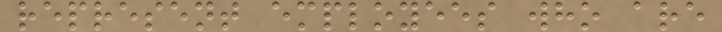represent employees who are
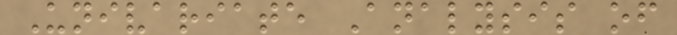Univariate Analysis of
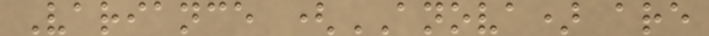Variance (ANOVA) are
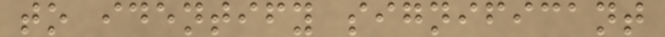to identify significant
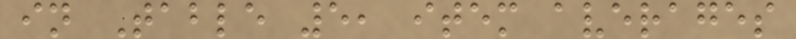in Table 5, item averages
